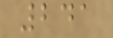241
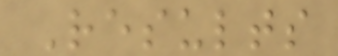Results
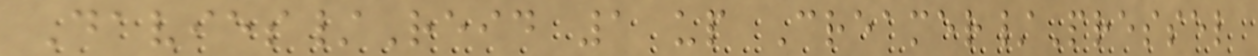Davies/Reid 1 up Creamer/Pressel
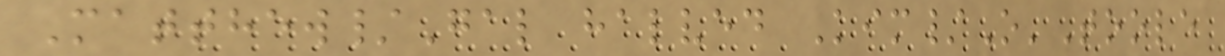Matthew/Gal halved Kim/O'Toole
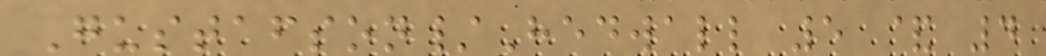Gustafson/Hedwall 5 & 4
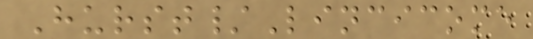Hurst/Lincicome
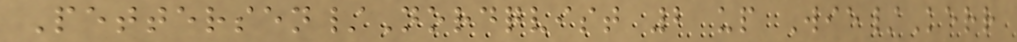Pettersen/Nordqvist 2 up Wie/Kerr
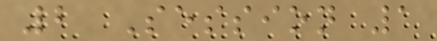2 Session 1
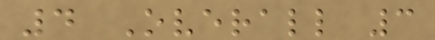4 Overall 3
